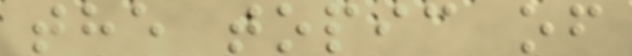the topic of
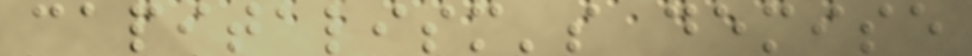capitalism's demise
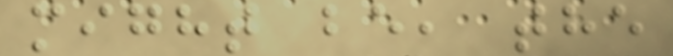might be, the
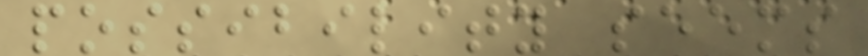possibility seems
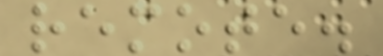remote.
